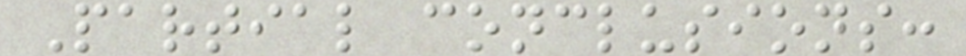Partial conclusions:
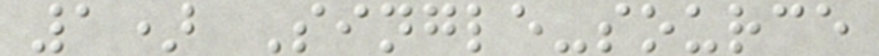1) Single-source
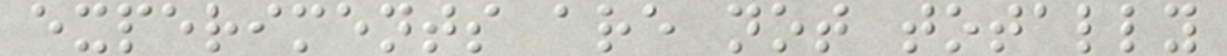experiments are not totally
